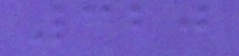320
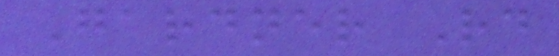Gardner Rd
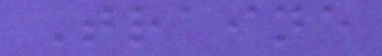Traine
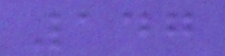147
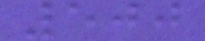500
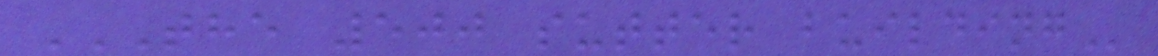THE 500 SUTTER BUILDING
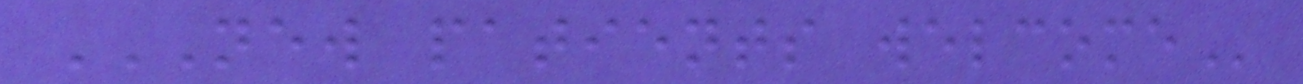NEW PATIENTS WELCOME
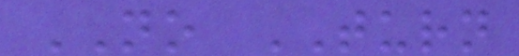NO TURN
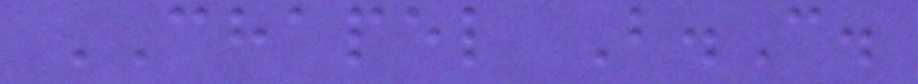CHAPEL B.C.
